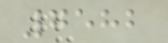7582
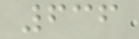636
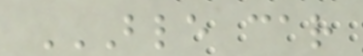BLE CAR
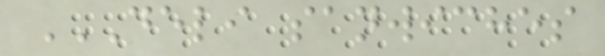DELI SANWICHES
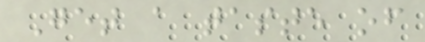Get a taste of
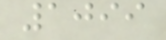1099
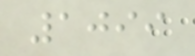1099
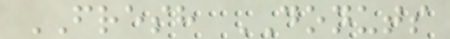FRESH DONUTS
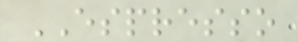ESPRESSO
